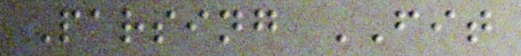Parsing FIT
